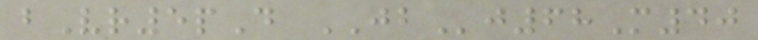bVr5pD JBj68M40
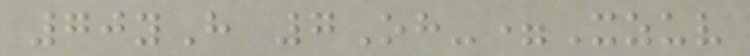70yH 7Oh-=Xzuv
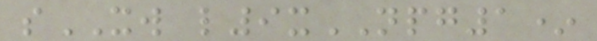sXW l9xNPG1*
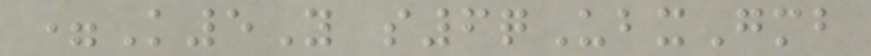=K5Y s6qUbxGmb
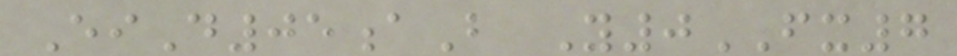EiD05aB Y0FX7
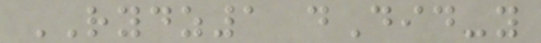RYDZ1 dDid-y
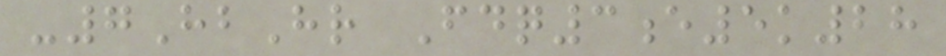-7HbHr Fdq3e5k28
